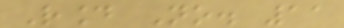Round No. 11
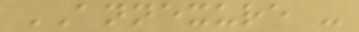ANNEXURE -
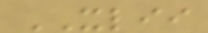XLII
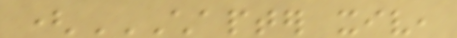(CHAPTER XIV,
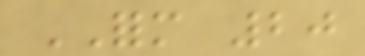FORM 20
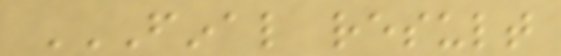FINAL RESULT
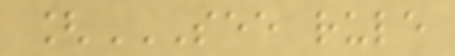[SEE RULE
